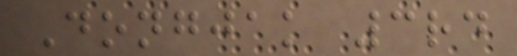Dongjak 3rd
